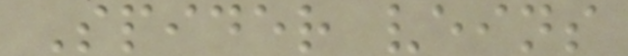Spider veins
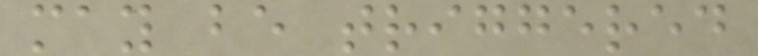may be triggered
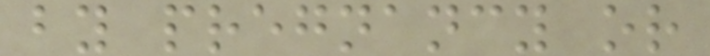by pregnancy or
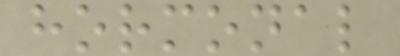hormonal
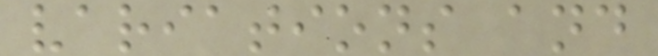variations and
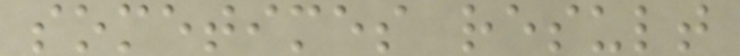sometimes result
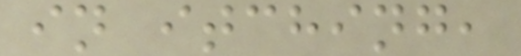in itching,
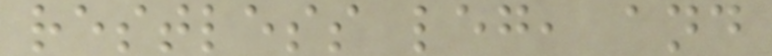restless leg, and
